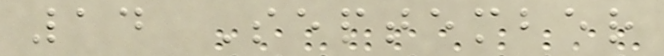14 September
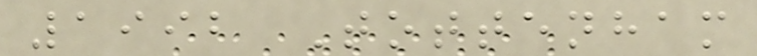1992 Tottenham
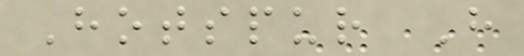Hotspur H
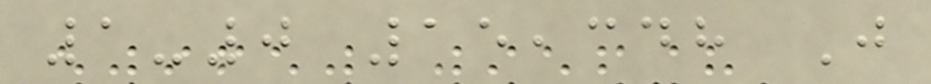1-0 15,348 J
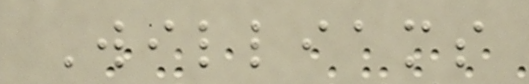Williams
